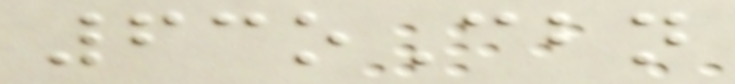63oCbn
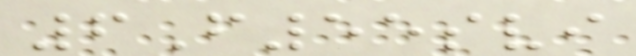6F55svi
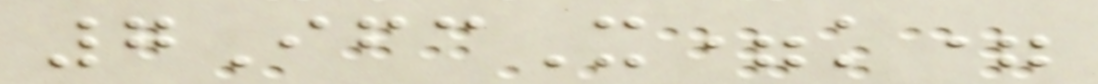7IfcX=k=
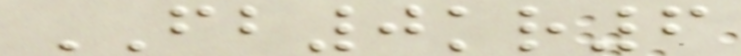FB0kr6
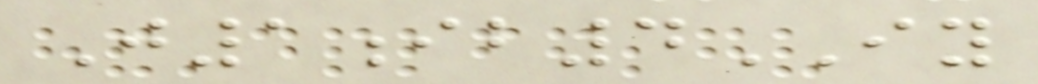J1ib4IY
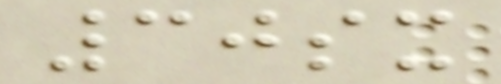30sx
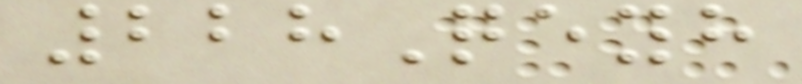228Qeyh
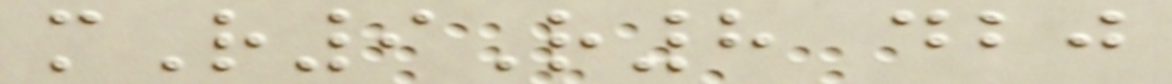mR9R8 dbj
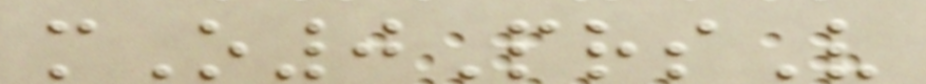mO0PrsV
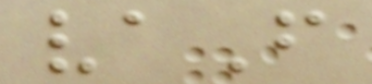vaF
